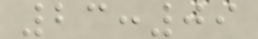23:09
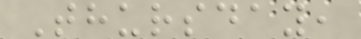Thursday,
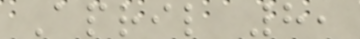April 8,
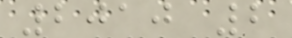2010 2
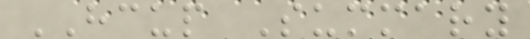HCUP Summary
